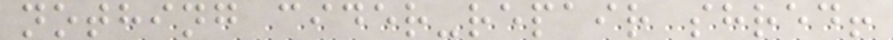nothing cider-repair shred!
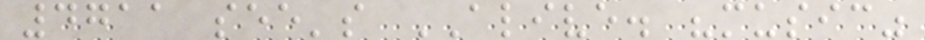4711 see's ALIVE. "music"
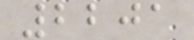2201
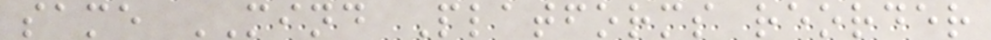same MIND Platforms reorder
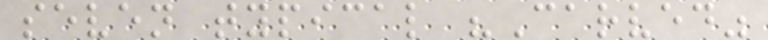seven typical "Carved"
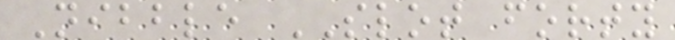Nibble SLOT forty
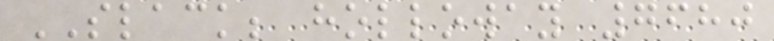SLACK; holloway 7680
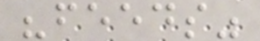"feeds"
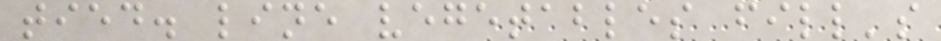tied. line vegetables fill's
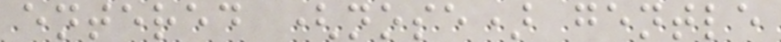entered (nose) gentle
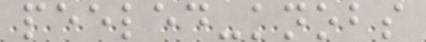peeled-knobs
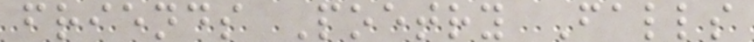friends Poetry Falls
